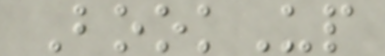BookUp
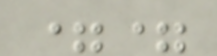==
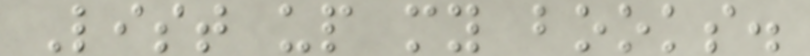List up my books.
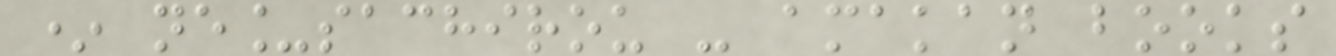* ne_sachirou - amakan books
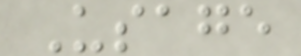Usage
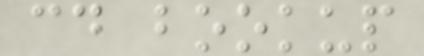cd bookup
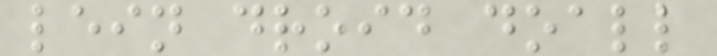lein droid doall
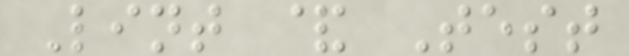Lint & Test
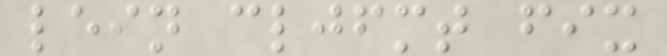lein cljfmt fix
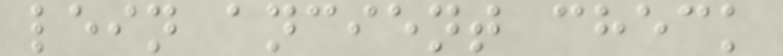lein ancient check
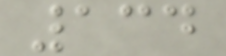134
